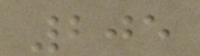205
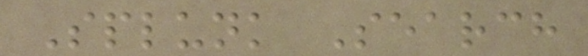Splunk Search
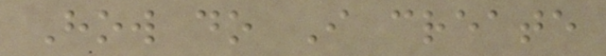How do I create
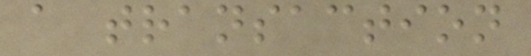a transaction
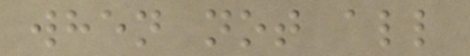when not all
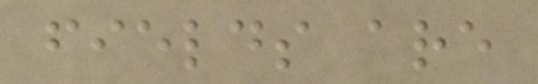fields are
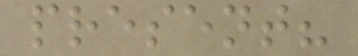present?
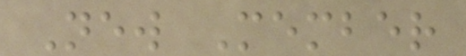New Member
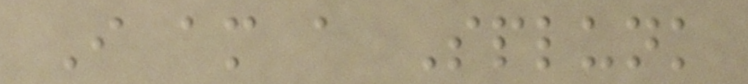I am a Splunk
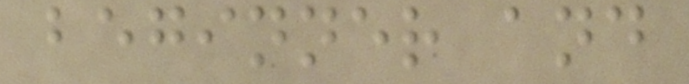beginner and
